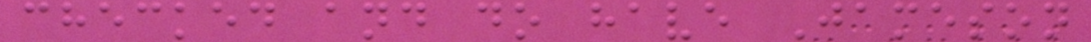checked and do have Jameson
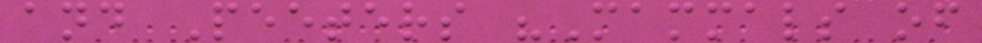and Peeters "Mammals of
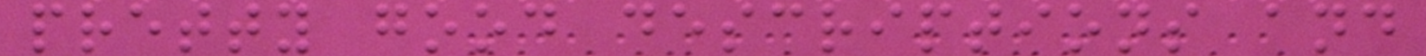pretty good descriptions and
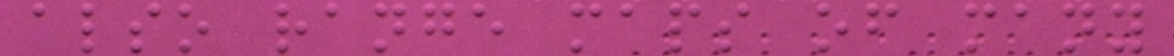also range maps of many
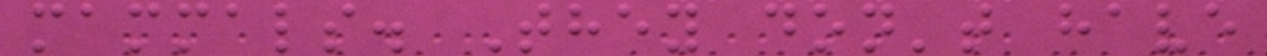mammals. They don't have
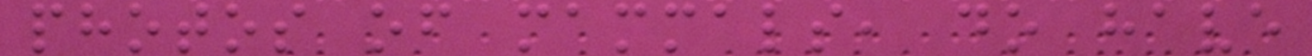photos of mammals, do have
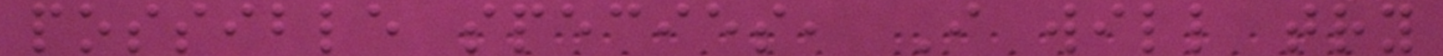possible species, I will try
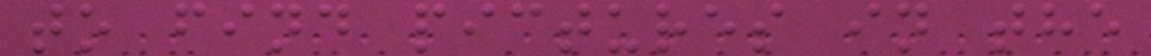to find pictures in the
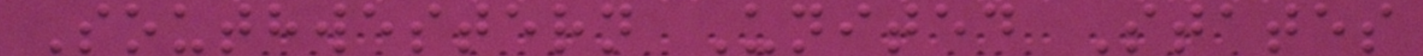Southwestern United States
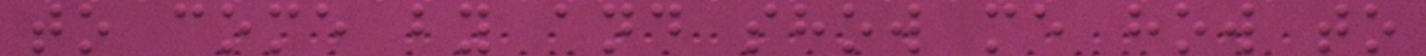to come by and show me how to
